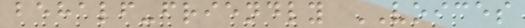behalf-friendly VOICES
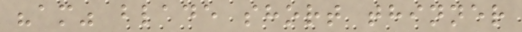"am" blade short thinner
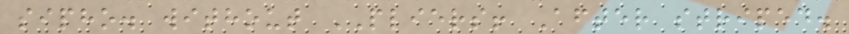sipho. without PLIERS! After striped.
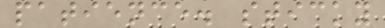patience. sticky
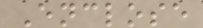Enclose
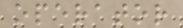operator
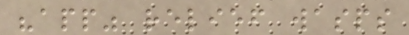"app" relief wasps
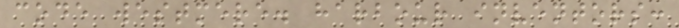code westmere. harbour inventors:
